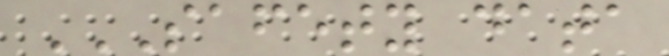SAFETY DATA
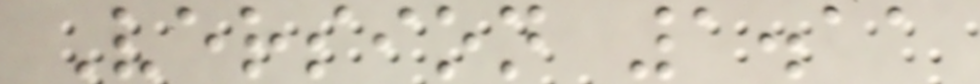Version 1.11
